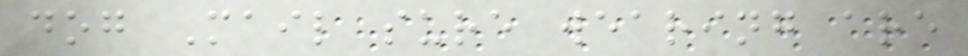dog Mail sure wearing are
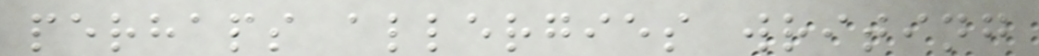perhaps allergies writing
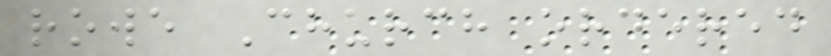rowe Church ordered
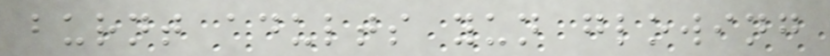burnt adults yun glowing
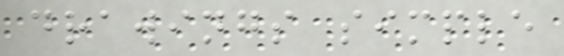drawings simple
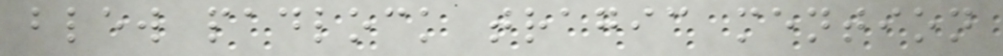blew padlock tragic mention
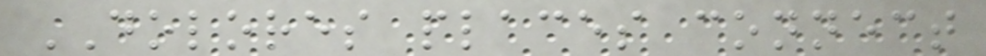DOLORES places connect
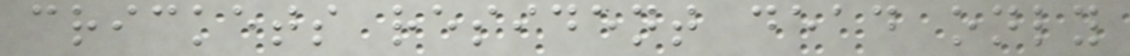crickets resident dead only
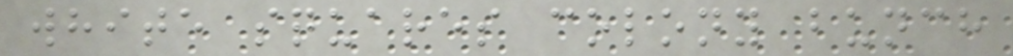white squares colony bunch
